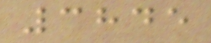3845
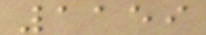1159
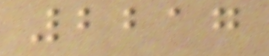2217
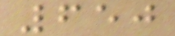650
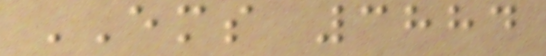EMS 3884
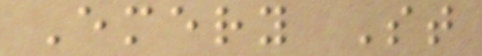Emery St
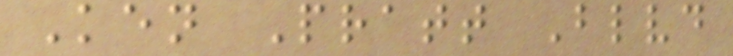Ken Pratt Blvd
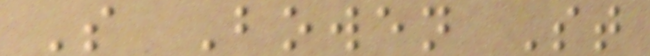S Bowen St
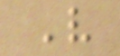V
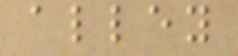alley
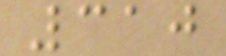310
